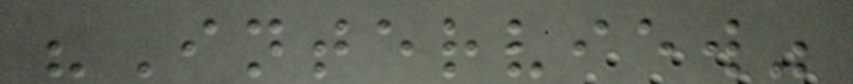"Interview"
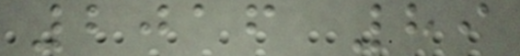2016 89
